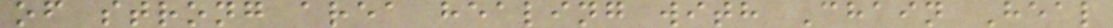of strong area healing with Chain Heal
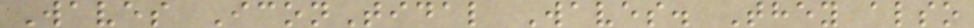Waves IconTidal Waves. They also
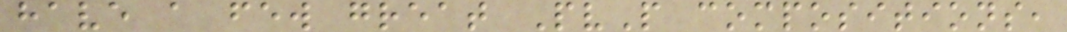have a few great PvP compositions,
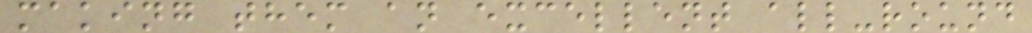making them an excellent all-round
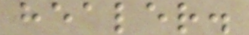healer.
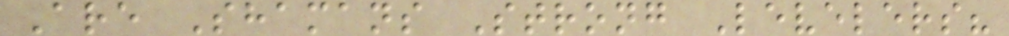Are Shamans Strong Levelers?
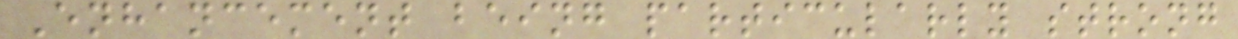Enhancement being particularly strong
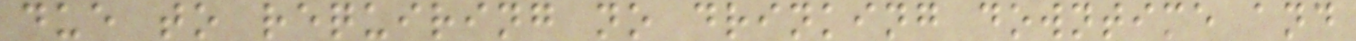due to requiring no drinking downtime and
